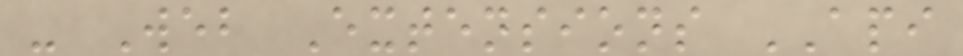- Web Extensions API
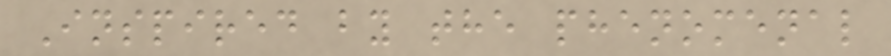Inspired by the phenomenal
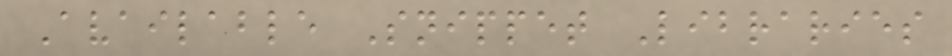Available Snippet Libraries
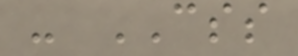- CSS
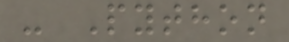- Python
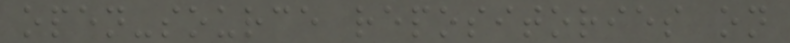open-source repositories on
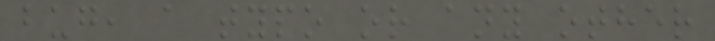bug, a typo or any other
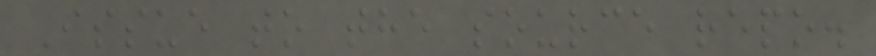Issue to the source repo.
